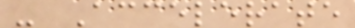- Accelerate
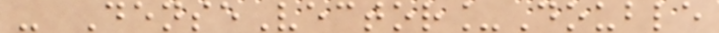- DenseVector_Double
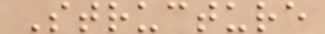Structure
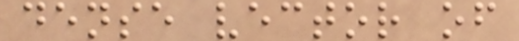dense vector of
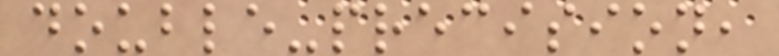double-precision,
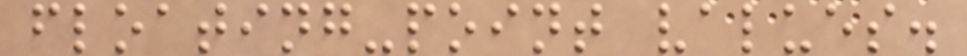floating-point values.
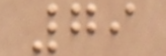79
